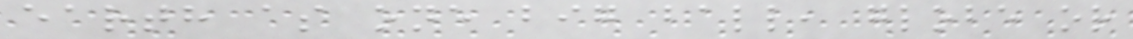earth as one big ball, globe or
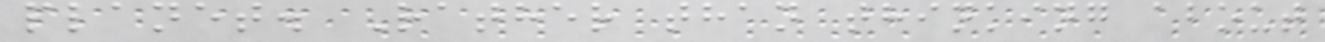planet. Rather than thinking about
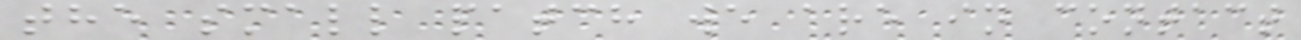the small patch we are in contact
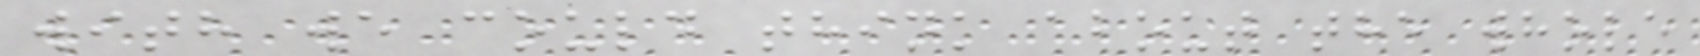with we could think about the whole
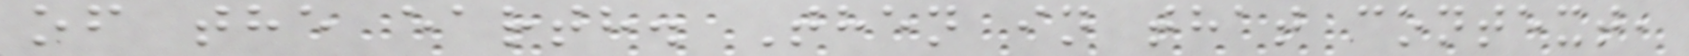of the earth. Then in that context,
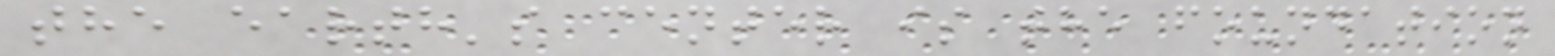the earth's center is the foundation
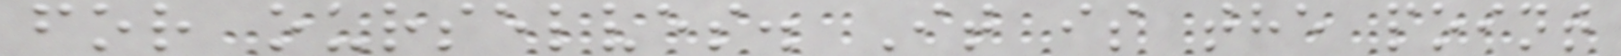for ourselves. It is the point
